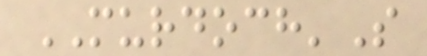MURDOCH'S
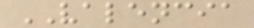VALENCIA
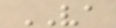VA
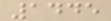1445
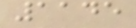1145
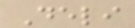Deli
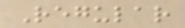Regular
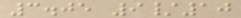3.05 9/10
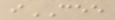iCEE
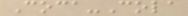Coca-Cola
